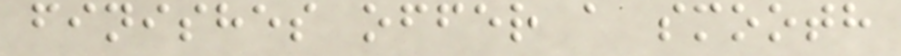finishes offer a smooth
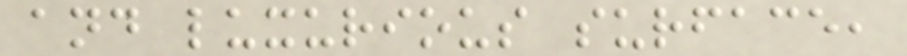and luxurious surface,
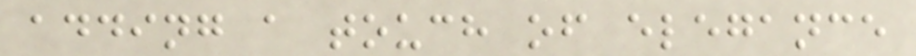adding a touch of elegance
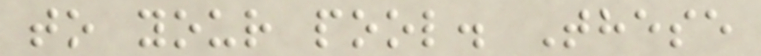to your pool. These
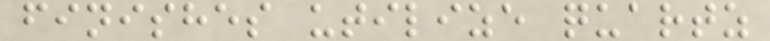finishes utilize quartz
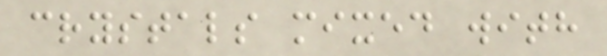crystals mixed with
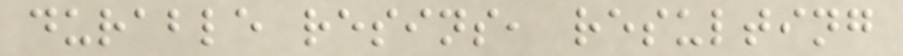durable resins, resulting
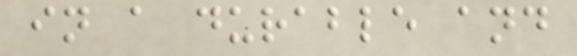in a durable and
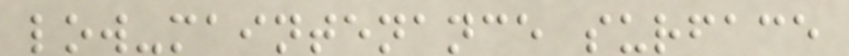low-maintenance surface
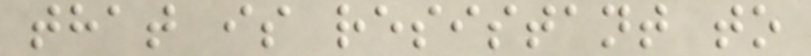that is resistant to
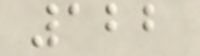122
